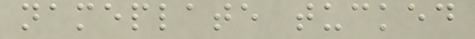nameplate tucked
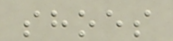shoes
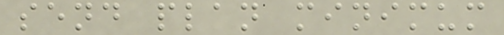send plan minimum
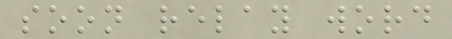soon relay word
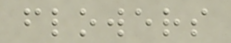flowers
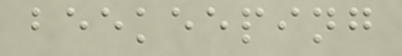beekeeping
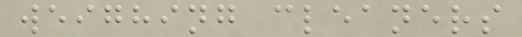weighing cleaners
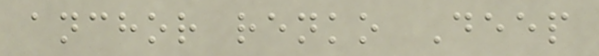anchor renko Deep
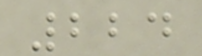224
